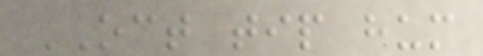OCT tip hum
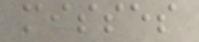misses
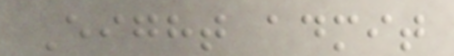Eight admit
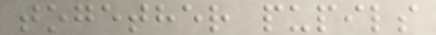together pupils
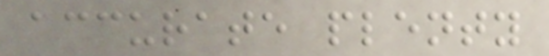accurate plenty
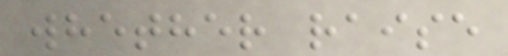whether raise
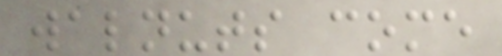walnuts come
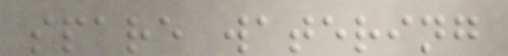spare watering
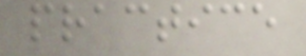practice
